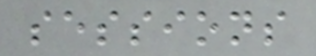sessions
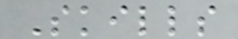Skills
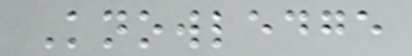Knowledge
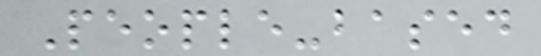People-based
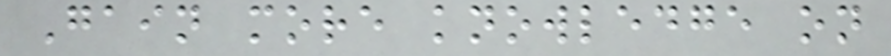Gain more knowledge on
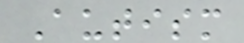Autism
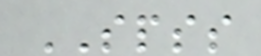SPSS
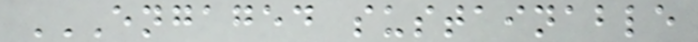ENGAGED SUSTAINABLE
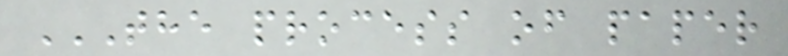THE PROCESS OF PAPER
